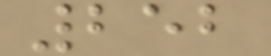252
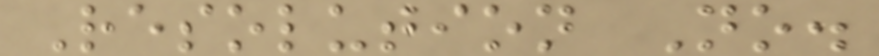Resolution No.
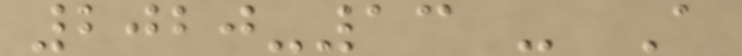2020-13 - A
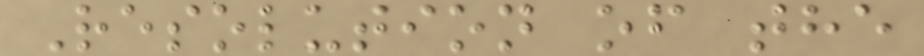Resolution of the
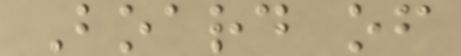Board of
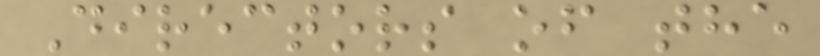Directors of the
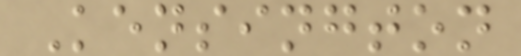Kensington
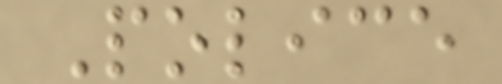Police
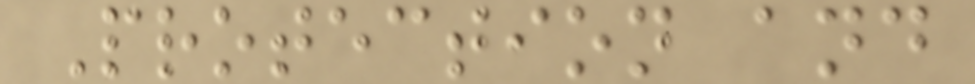Protection and
